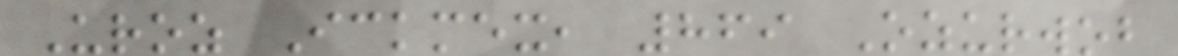Uroz Ickmex, 869 Ozurwob
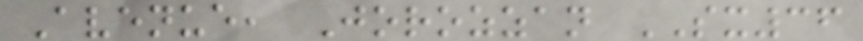Avenue, Jorozzan SX36
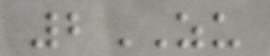2ZU
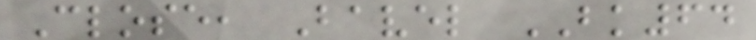Close, Bavel BK64
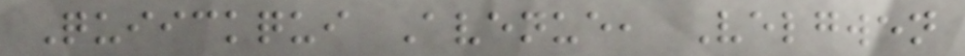Quiickqui Avenue, Velgwen
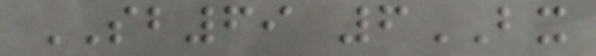SB69 6BX
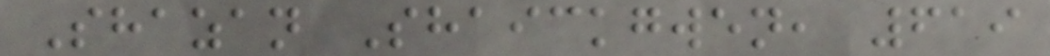Shazan Shaickgwen, 619
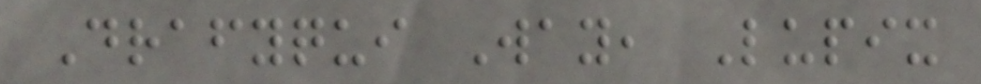Drafyqui Way, Lupix
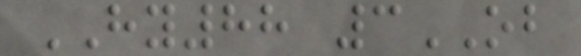HY88 3OB
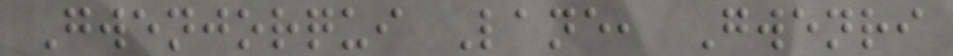Gwenjorqui Lane, Gwenri
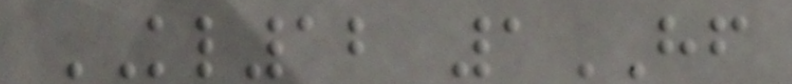KL12 1HF
